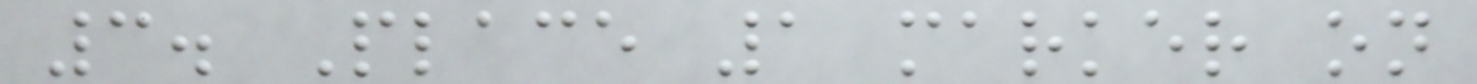3. Place 1 marker on
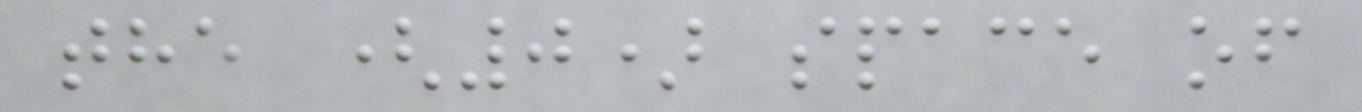the (0) space of
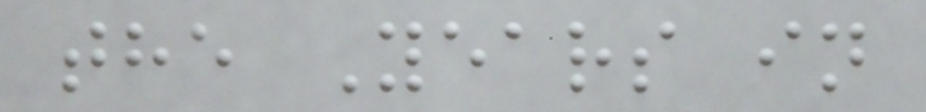the Years in
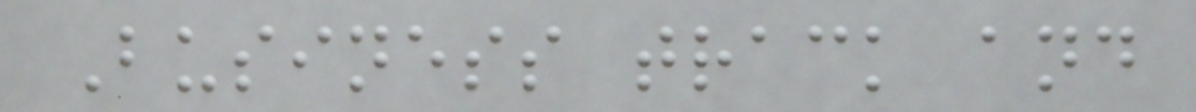Business track and
